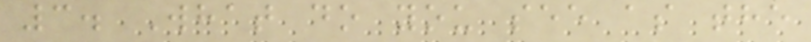3. What do you see as the
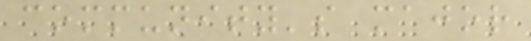community's major
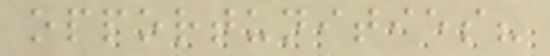opportunities?
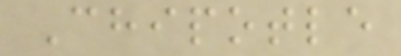Chipotle
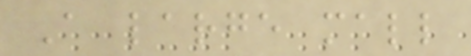A large mall
